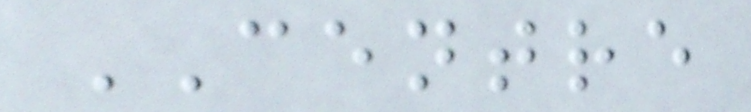CENTRE
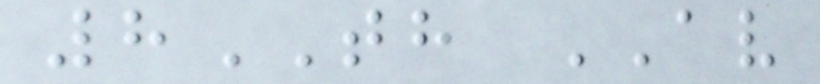8TH AV
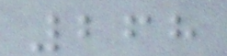268
